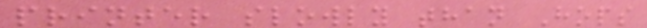printer slowly than Hops
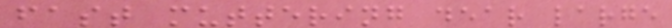fast muttering dear large
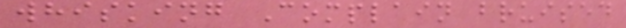whisking Complain bruised
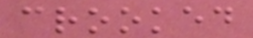crooked
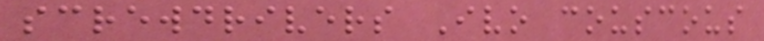screwdrivers Ivo couscous
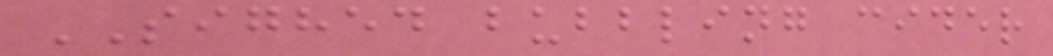SIGHED bubbling cider
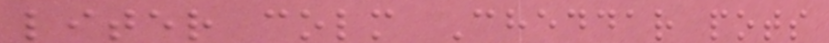liter colm Cheddar pots
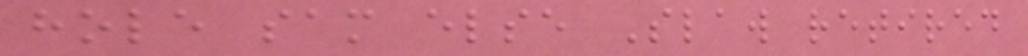hole sam else Slaw retired
